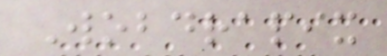Wobdrapix
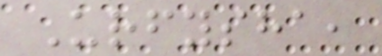Urfysha,
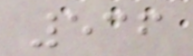536
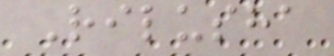Rilusha
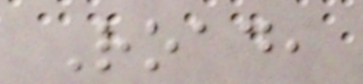Road,
